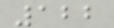122
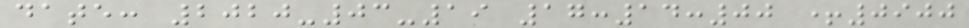date: 2020-03-19 17:14:00 +0900
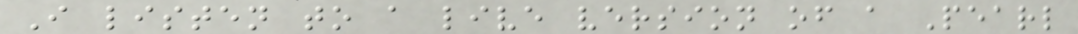I listen to a live version of a Pearl
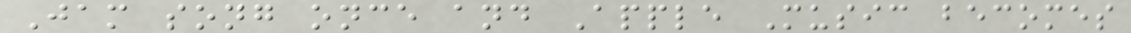Jam song once and Apple Music becomes
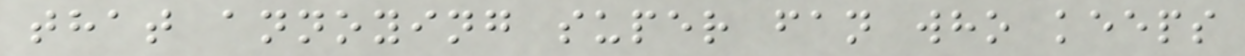that annoying super fan who keeps
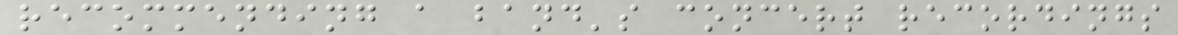recommending a band's concert recordings
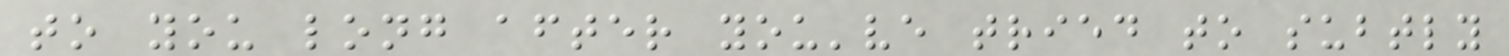to you long after you've tried to subtly
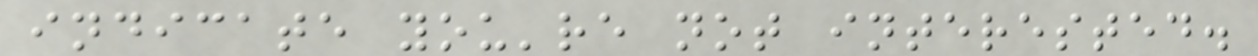indicate you're not interested.
